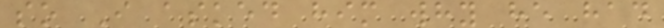so I asked him why he had
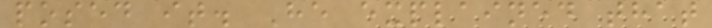posed it. He explained that
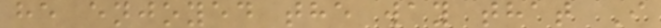he enjoyed the way that I
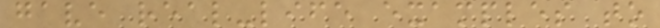gave real-life examples to
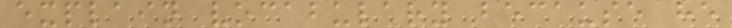explain vocabulary because he
